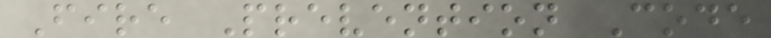Fire Prevention Code
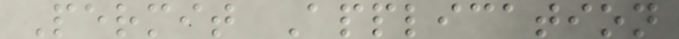Permit Application
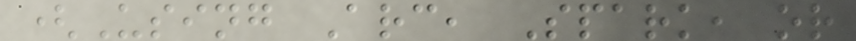(Using Arc, Spark, or
